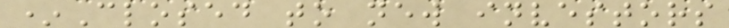*Closed to new investors
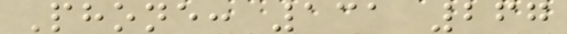Phone: 131 267
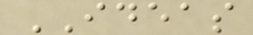IDEAS
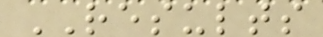RESULTS
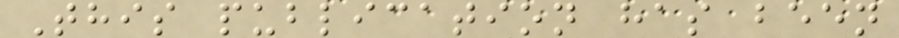This publication has been
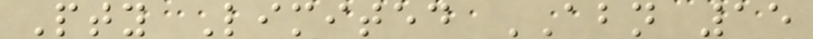Pty Limited ABN 15
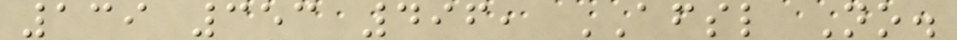139 353 496, AFSL No.
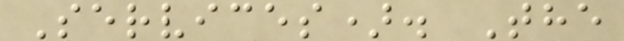Services). The
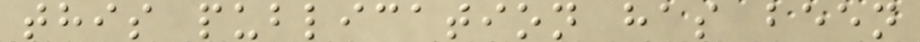this publication has been
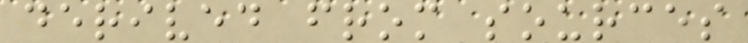derived from sources
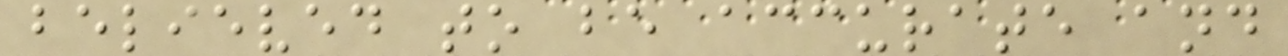believed to be accurate and
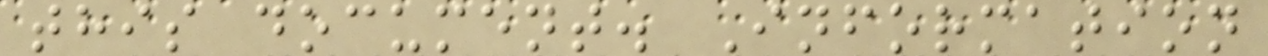this document. Information
